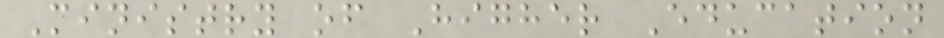Ministry of Higher Education
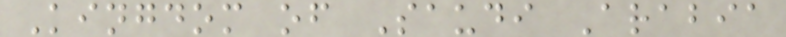Kingdom of Saudi Arabia
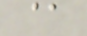@
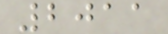2011
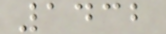1432
